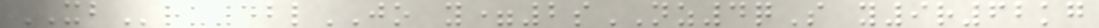XBru42lJO y=2sNZ4qS y9r62kg
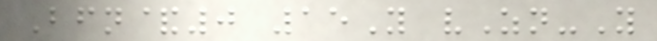Bfn&0 15Y vZn-Y
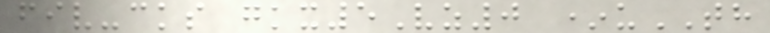fiv-cks gkx5Vz0 *uTH
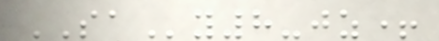SAy8-jz+
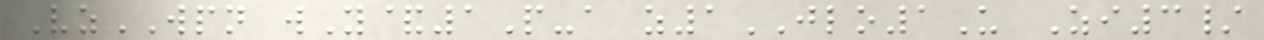VzWPN wY&1P-a z1JLO1U Zi3/
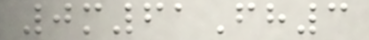0m61Fh3
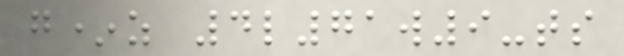g*z 4l71w9-ts
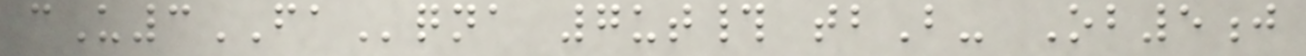cU3FAqna 7ut# tbB- Ob5j
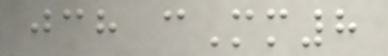jch cMm8
